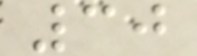30
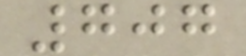707
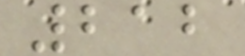212
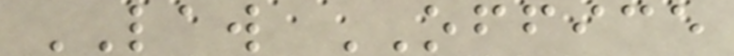LAW OFFICE
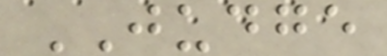JUDGE
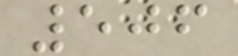506
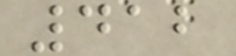412
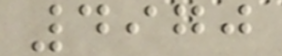4970
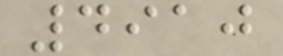4910
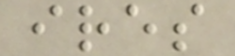ires
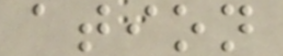ation
